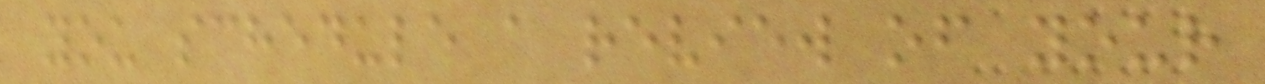you schedule a review of your
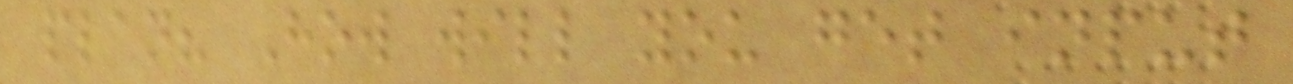plan? How will you get input
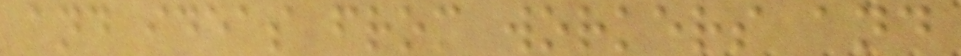and ideas from workers and
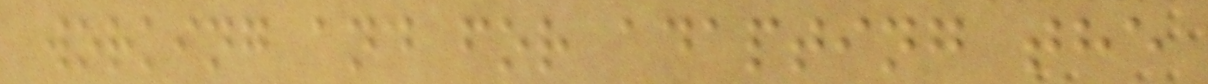working and for adapting the
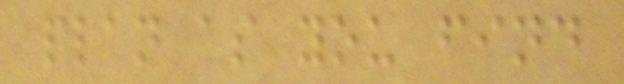plan as you find
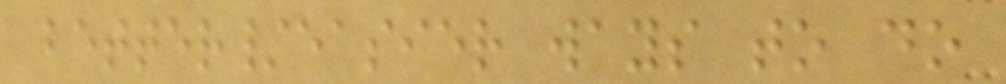better/easier ways to do
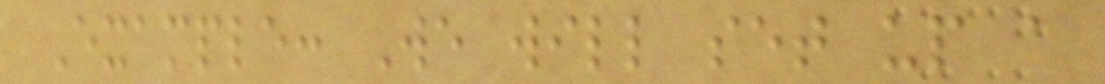Example: We will set up a
